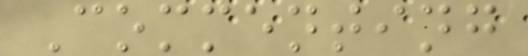Commenting
